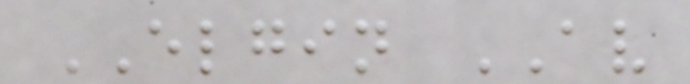ELGIN AV
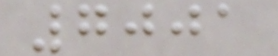7001
